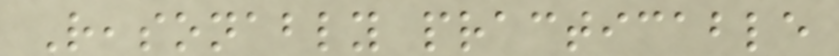Reasonably practicable
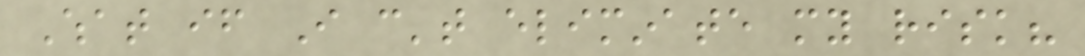What if I can't eliminate my risk?
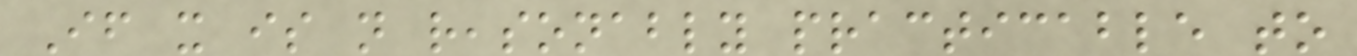If it is not reasonably practicable to
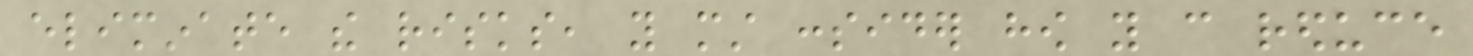eliminate the risks, you must consider how you can reduce
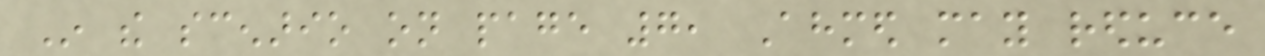In the scenario on page 7, Ahmed may reduce
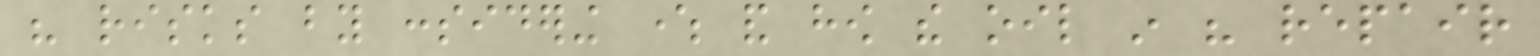his risks by considering where and how the oil in his repair
